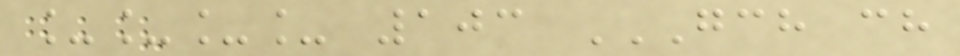____ 103 GCH CH
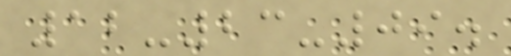12-23-09.
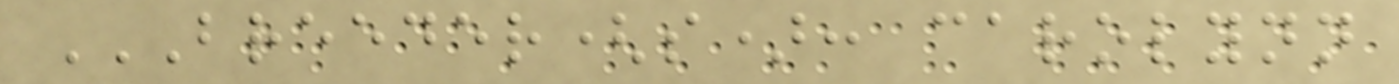BREEDER(S): CAROLYNN
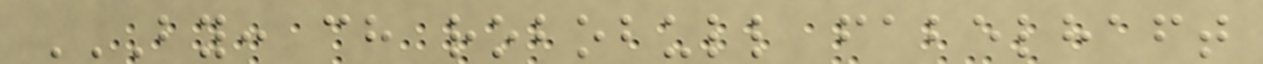BY: CH ROBOBULL FABELHAFT
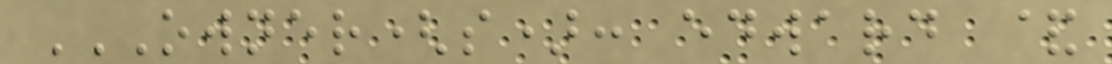OWNER(S): EDWARD &
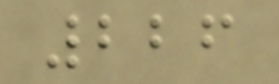226
